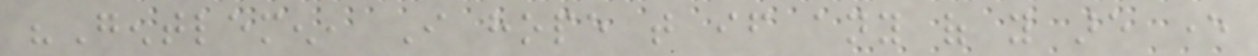"Gentlemen, I hope that if any of you are ever
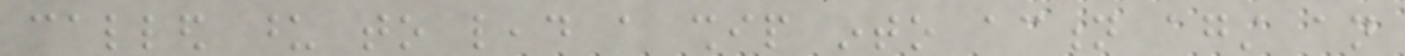called upon to lead a ship into action against an
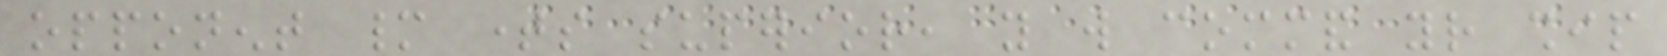opponent many times superior, you will command your ship
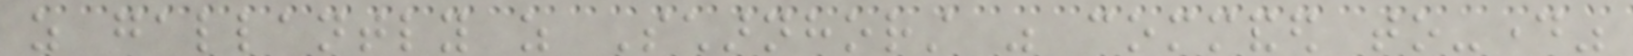as gallantly as Scharnhorst was commanded to-day"
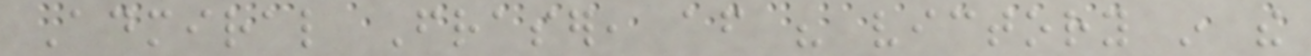Admiral Fraser, after his victory in the
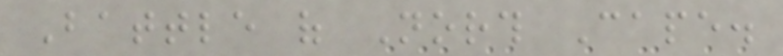Battle of North Cape.
